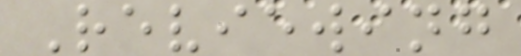Reviewing
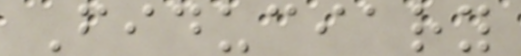Fiduciary
